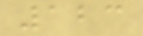123
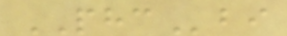PHCbi
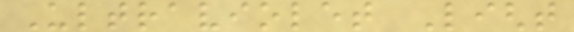Ultraviolet Light
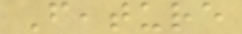Feature
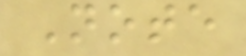Note
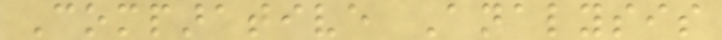Comparative Analysis
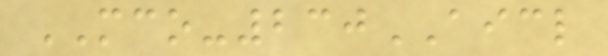MCO-230AICL
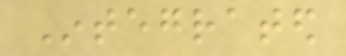Integrated
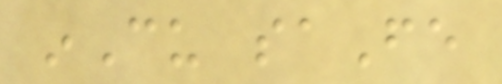inCu saFe
